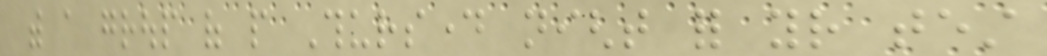with a group of people Thursday night for your test
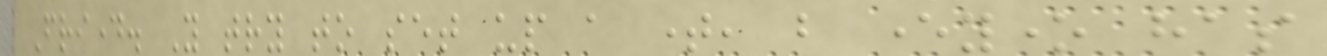Friday. You try to set up a time, but everyone has
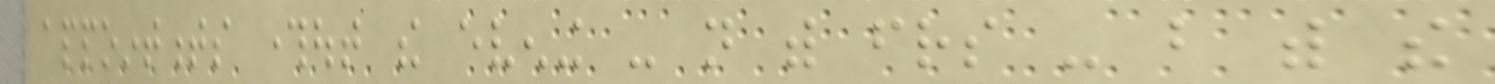appointments throughout the evening - not with friends - but with the
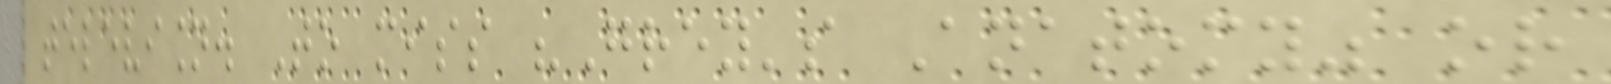television. To miss "Grey's Anatomy" or
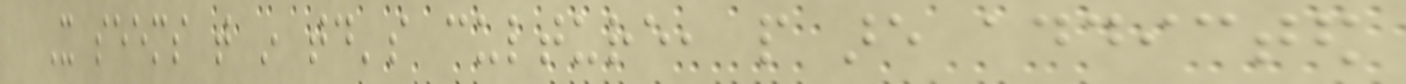It seems that in today's culture, people are addicted
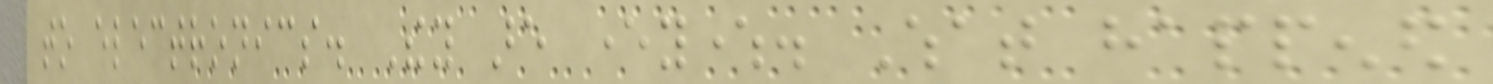to electronics. They are everywhere. What happened
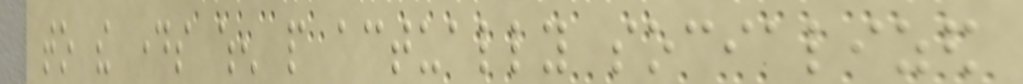to the days when people actually socialized
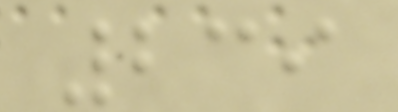239
